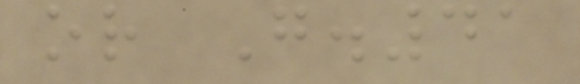or G.41
